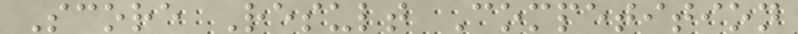Score Result Competition
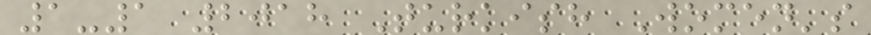1-1 2018 Turkish Women's
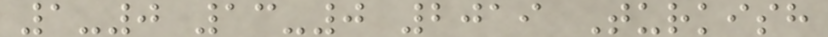1-0 13-0 2019 Turkish
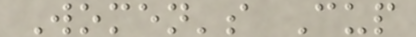Women's Cup
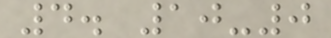4. 10-0
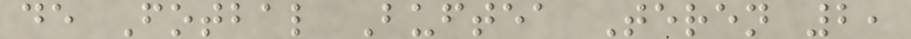de Fotbal Buftea Teren 2,
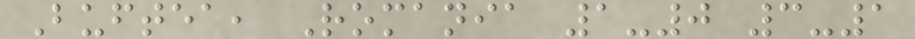Buftea, Romania 1-0 3-1
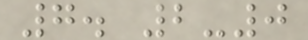7. 2-0
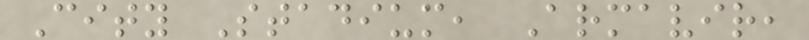City Stadium, Armavir,
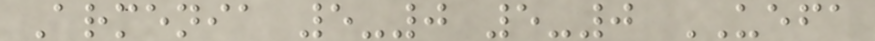Armenia 5-0 5-0 UEFA
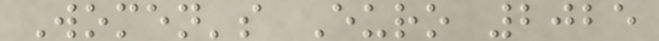Women's Euro 2025
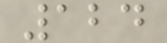124
